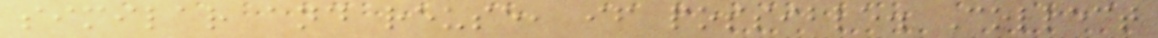similar and reuse, if possible. Collect
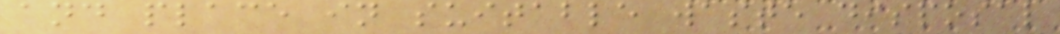and place in suitable waste disposal
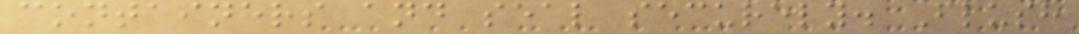containers and seal securely. Flush
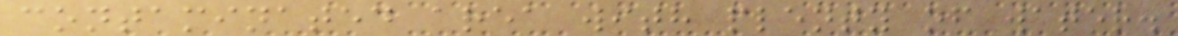contaminated area with plenty of water.
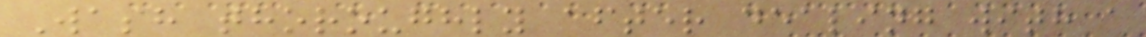Wash thoroughly after dealing with a
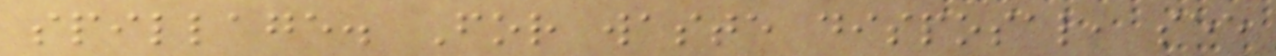spillage. For waste disposal, see
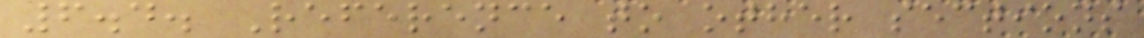6.4. Reference to other sections
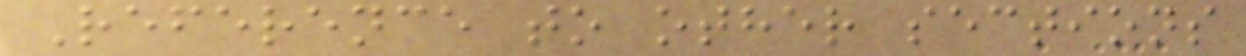Reference to other sections
